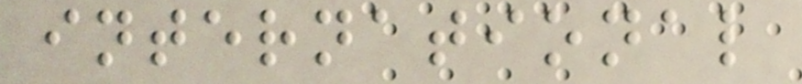international
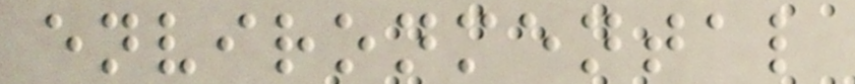environmental
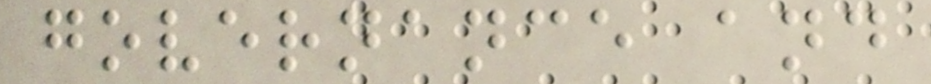governance and
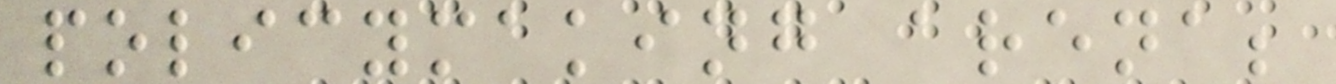policymaking arena;
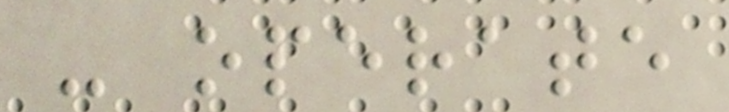- operate
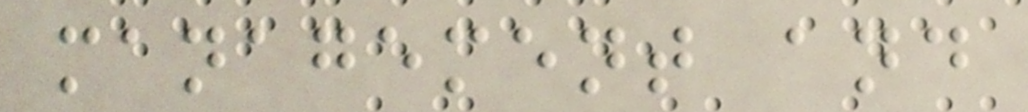management and
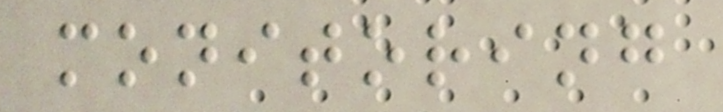monitoring
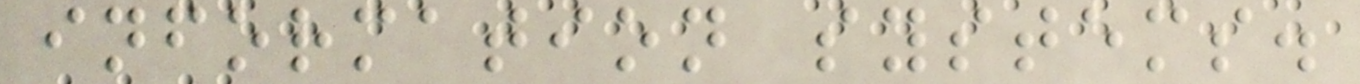information systems.
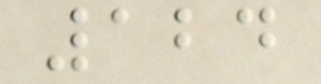124
